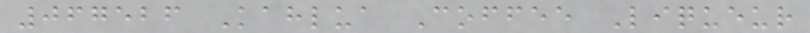067526 Kahlua Coffee Liqueur
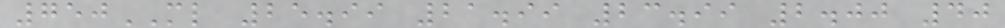750ML 25.99 21.99 23.99 2.00 40
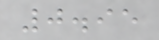0.95
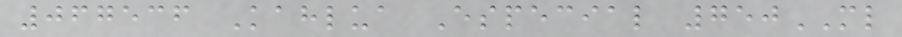067536 Kahlua Especial 750ML
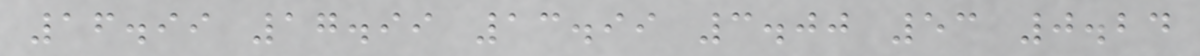16.99 17.99 13.99 3.00 53 0.24
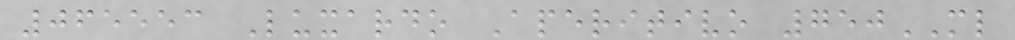065553 Luxardo Aperitivo 750ML
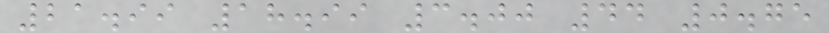21.99 18.99 3.00 44 0.75
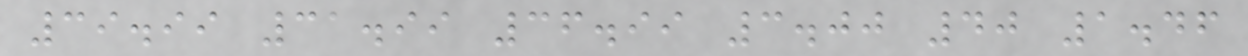39.99 31.99 36.99 3.00 40 1.46
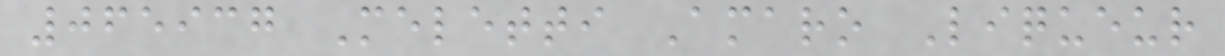065937 Meletti Amaro Liqueur
